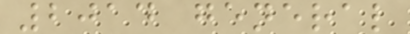2014 general
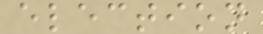election
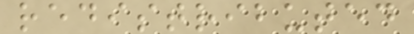redistributed
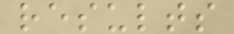results
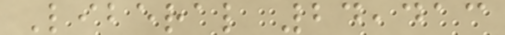Liberal 24,413
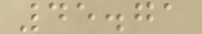45.71
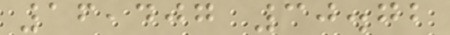16,407 30.72
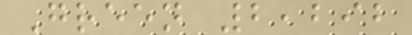Green 2,292
